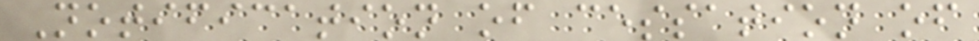Notification of cessation of
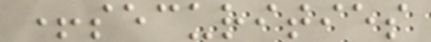+securities
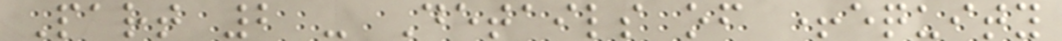Part 2 - Details of +equity
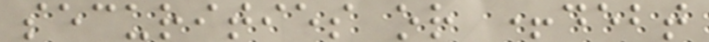securities or +debt
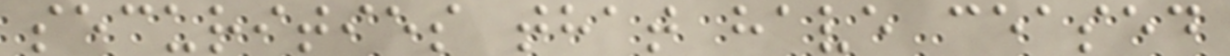securities that have ceased
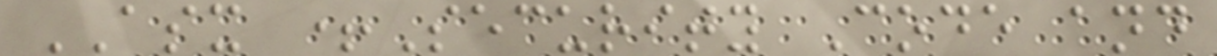ASX +Security Code and
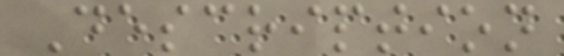Description
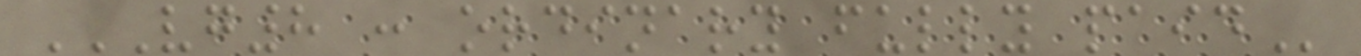VG8 : ORDINARY FULLY PAID
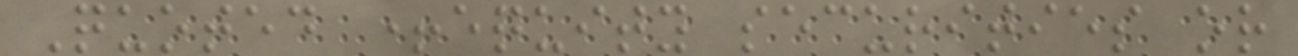Quoted +equity securities or
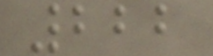222
